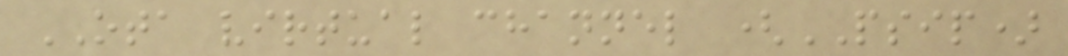OTA virtual channel (PSIP)
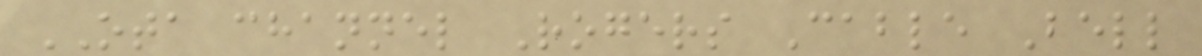OTA channel Rogers Cable Bell
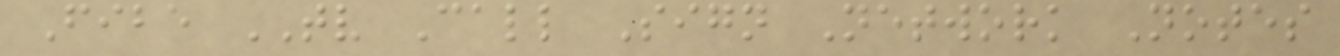Fibe TV Call Sign Network Notes
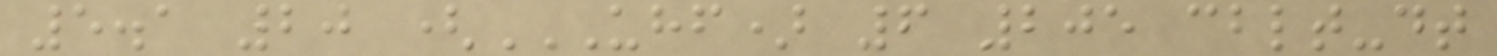5.1 20 (UHF) 6 205 CBLT-DT
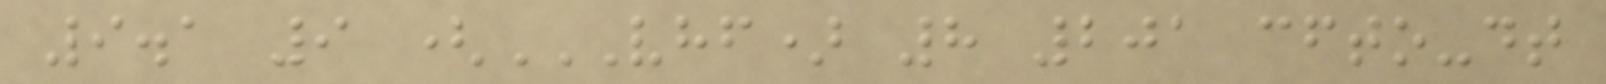9.1 9 (VHF) 8 201 CFTO-DT
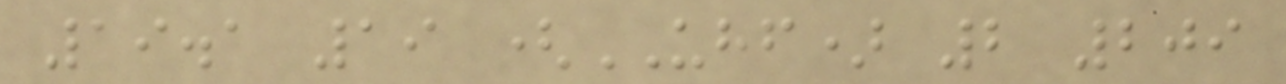19.1 19 (UHF) 2 209
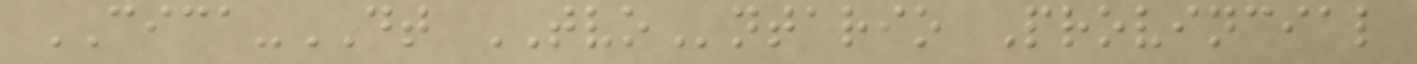CICA-DT TVOntario Provincial
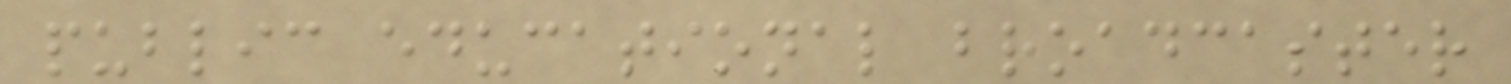public educational broadcaster
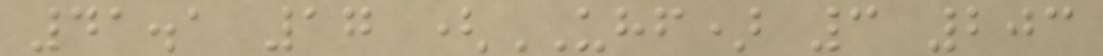41.1 17 (UHF) 3 203
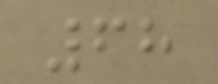68
